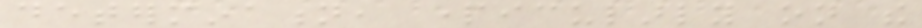determination, particularly on the
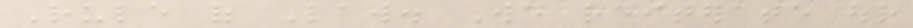Rule of Law. We reiterate our
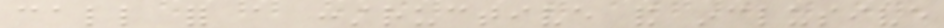call for a constructive and inclusive
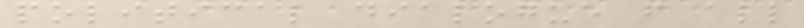political dialogue from all
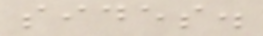sides.
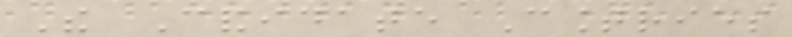The Candidate Countries
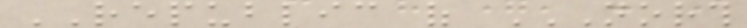REPUBLIC of NORTH
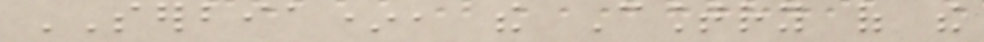SERBIA*, the Country of the
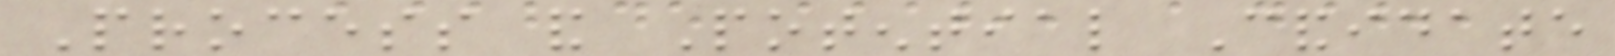Process and Potential Candidate
